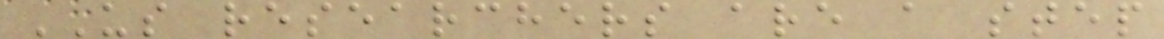US researchers are a step
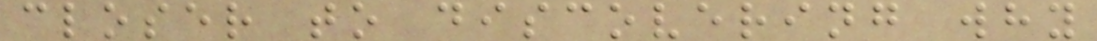closer to discovering why
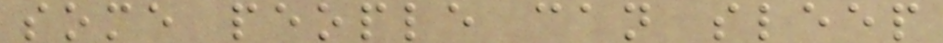some people can sleep
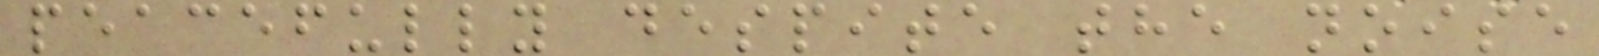peacefully despite the noise
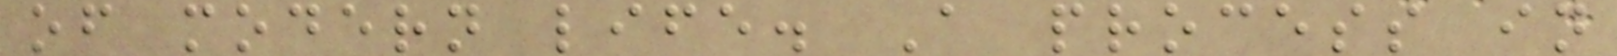of modern life. A process in
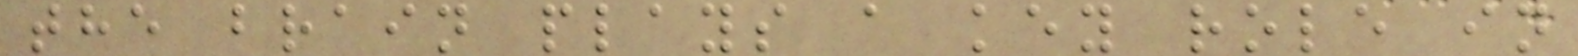the brain plays a key role in
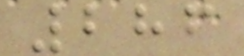286
